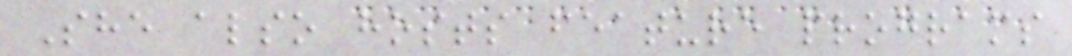She also hosts feature programs
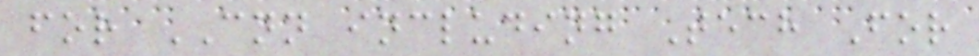for CNN including Tech For
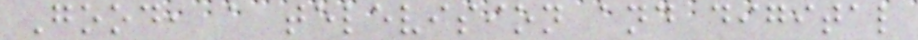Good, a television and digital
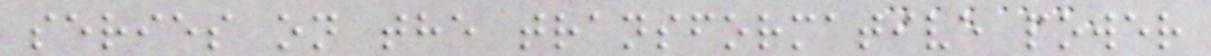series on the transformative power
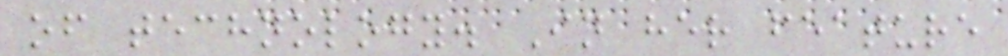of technology. In her feature
